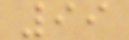99
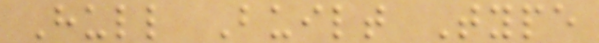Hull Built Type
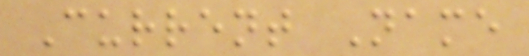Current Name
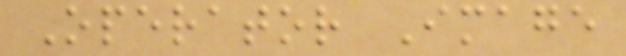Operator Image
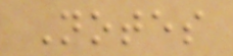Notes
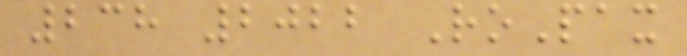238 2022 RoPax
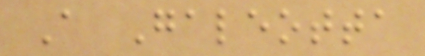A Galeotta
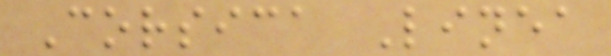Corsica Linea
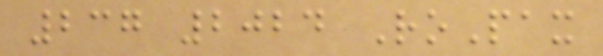237 2024 RoPax
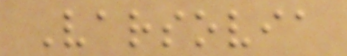Varsovia
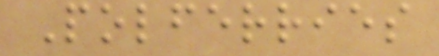Polferries
